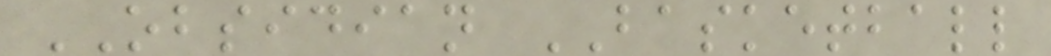OBSIDIAN BASKETBALL
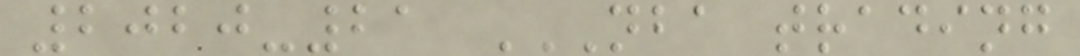2020-21 NBA TRADING
